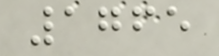1765
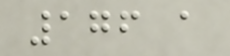176 a
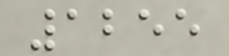1255
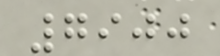7900
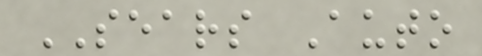SEARS Auto
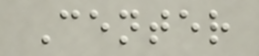Center
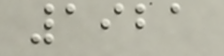1921
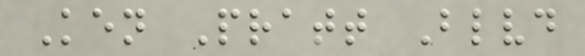Ken Pratt Blvd
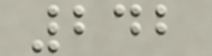242
